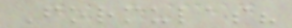Formulas?
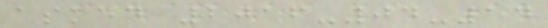asked 2016-04-14
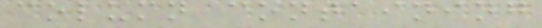column containing
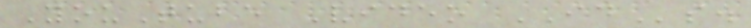YouTube Video IDs.
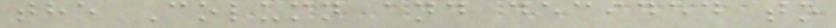the Column and decided to
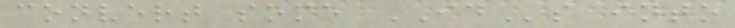convert some IDs into
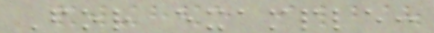For example:
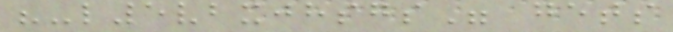"-l5vbxjhsgs" gets
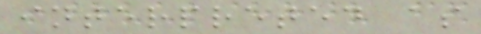interpreted as
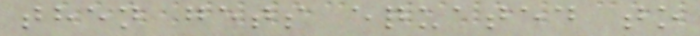then gets equated to
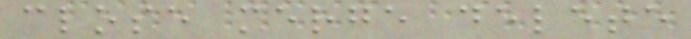close merge delete
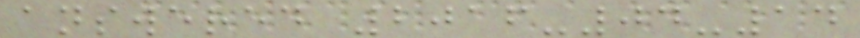answered 2016-04-14
